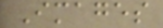Images
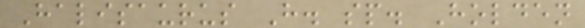Halisaurus H. sp. Holden
